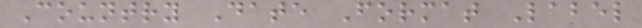Country Date Format Label
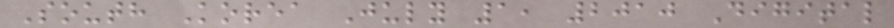South Korea July 1, 2010 Digital
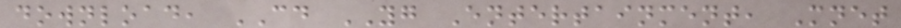download, CD YG Entertainment, Mnet
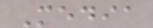Media
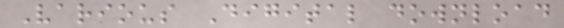Various Digital download
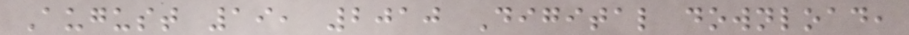August 19, 2010 Digital download,
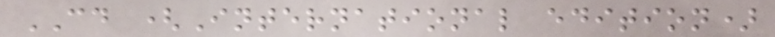CD (International edition)
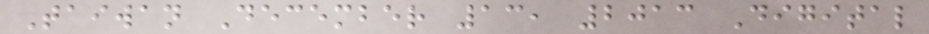Taiwan December 13, 2013 Digital
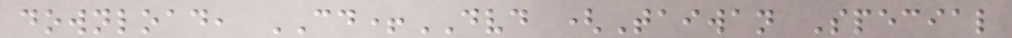download, CD+DVD (Taiwan Special
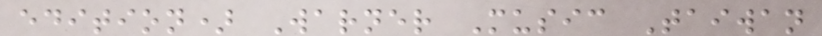edition) Warner Music Taiwan
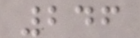246
